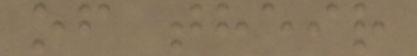of their
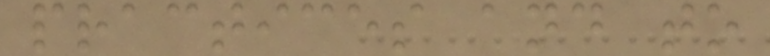practices and to
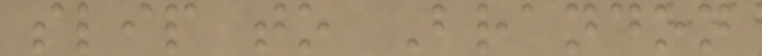slip to Brandon
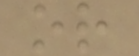or
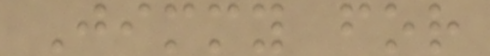Jimmy for
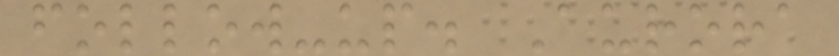follow-up. Aurora
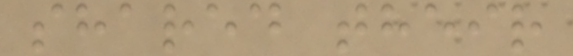shared their
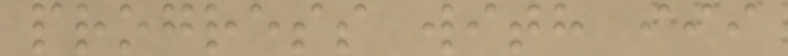progress with iii
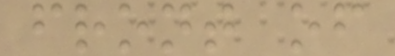front of
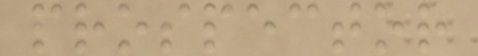prospector
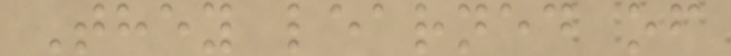They learned of
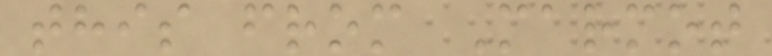this from Marmot
